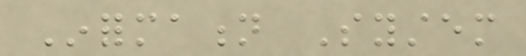Information System
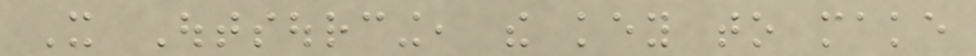It Outsourcing, the key to make
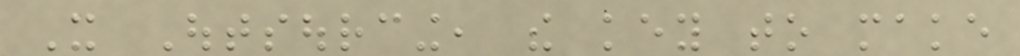It Outsourcing, the key to make
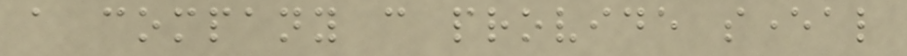a company can provide several
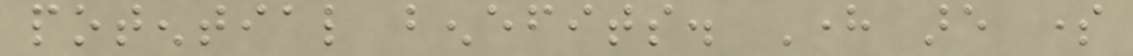potential benefits. Here are some
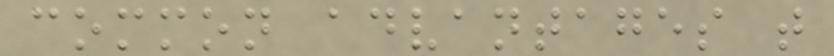common advantages that
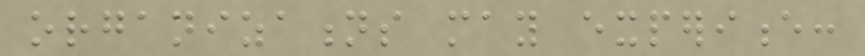organizations may experience:
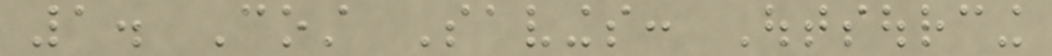1. Cost Savings: Outsourcing
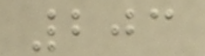203
